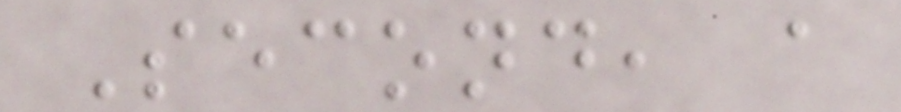Second, a
